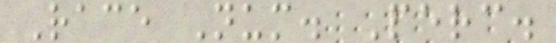Race Num. Perc.
